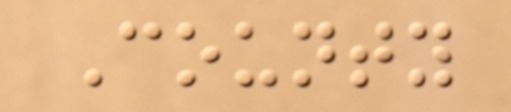County
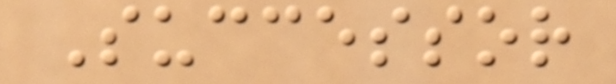Successor
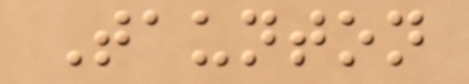Taunton
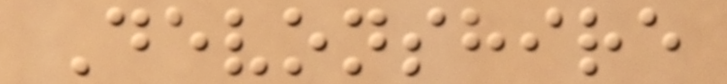Devonshire
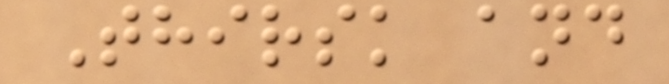Thirsk and
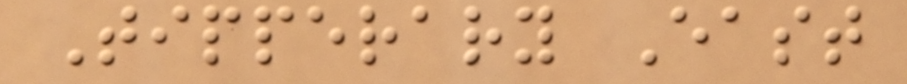Tipperary East
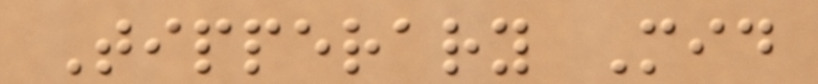Tipperary Mid
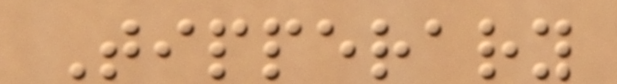Tipperary
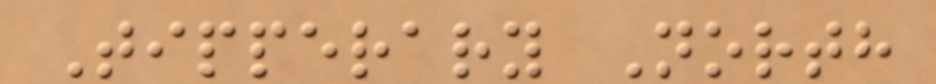Tipperary North
